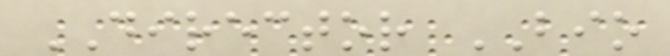DIRECTOR BIO
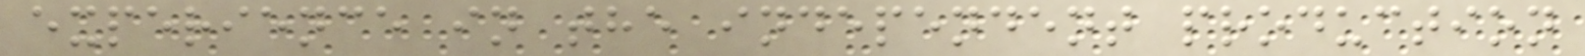experience in the independent production
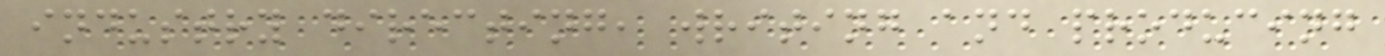industry directing, writing and producing
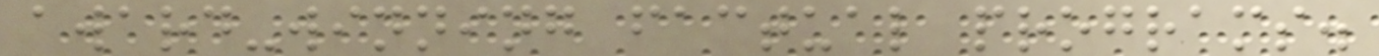award-winning factual programs.
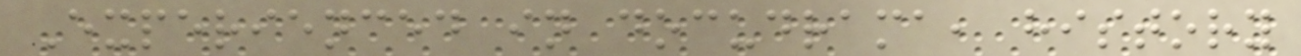Experienced in docudrama, history
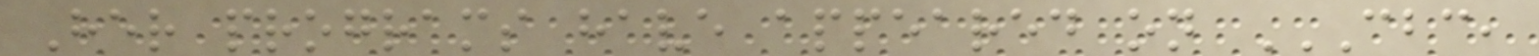Her programs have appeared on CBC,
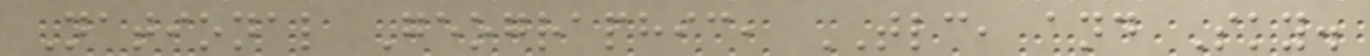National Geographic, TLC, and Sky.
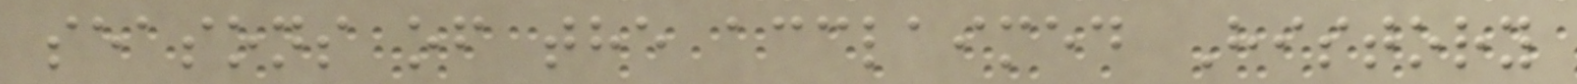seasons of the acclaimed History
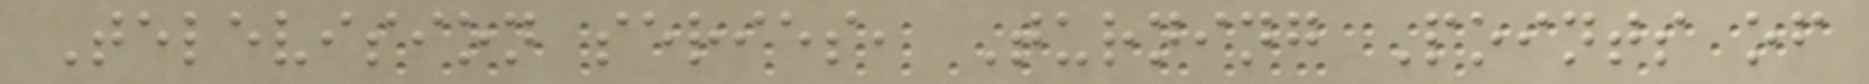Television series, Turning Points of
